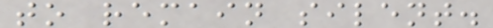to remain silent.
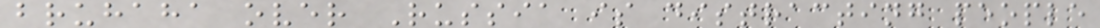bruhaha over Russia is distracting people
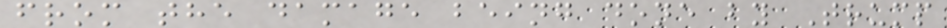from the damage being done by Trump
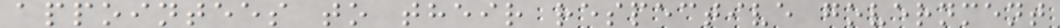appointees to their respective government
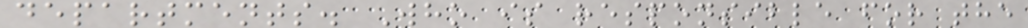departments. Who is responsible for the
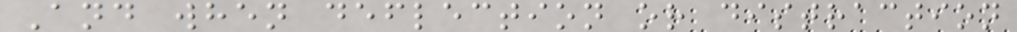And when deflection or distraction
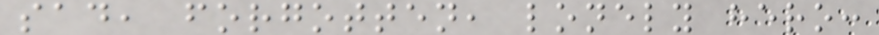sad, forgotten, lonely hero:
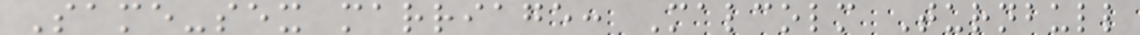Same-sex marriage: Malcolm Turnbull
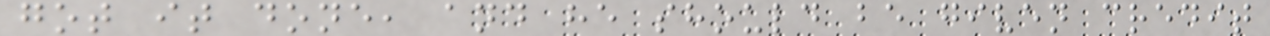got it done, and he should be given credit
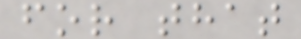for that
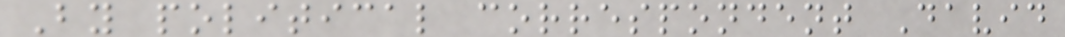By political correspondent David
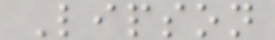Lipson
